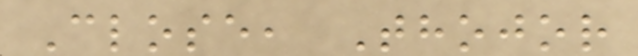Close, Thojor
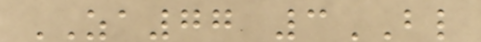ZA77 3BL
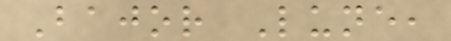Bajor Lune,
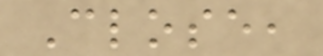Close,
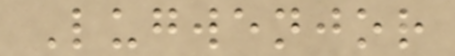Lugwenjor
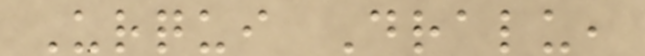Urqui Dralu,
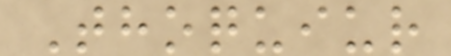Thoquiur
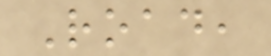Road,
